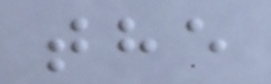the
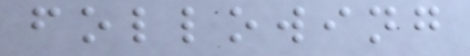following
